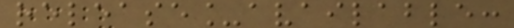release_available:
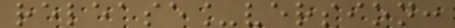release_version:
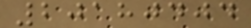20180404
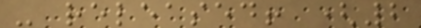- released! (2
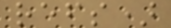refs)
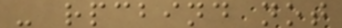- rpcbind not
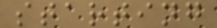starting
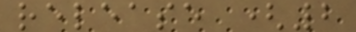release (2
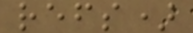refs)
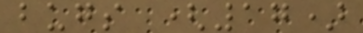bugs (17)
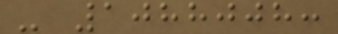- 1088008:
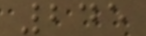245
